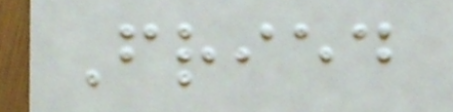Fried
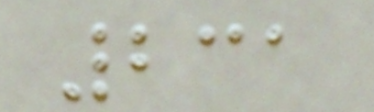231
